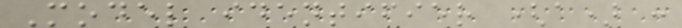Model identifier (a) :
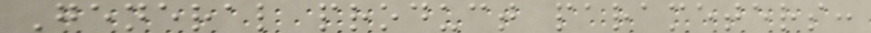General product parameters:
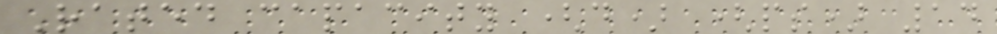Rated capacity (d) (ps) 14
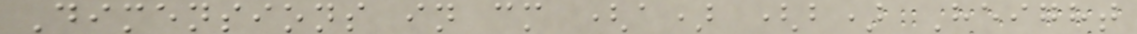Dimensions in cm (a) (b) Height
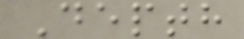Depth
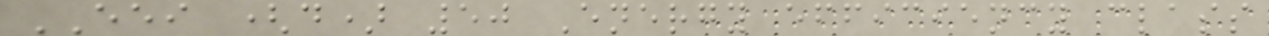EEI (d) 50 Energy efficiency class
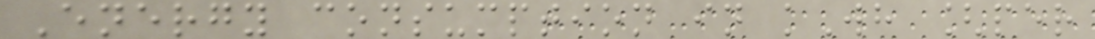Energy consumption in kWh [per
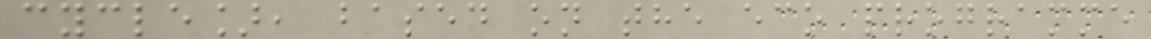cycle], based on the eco programme
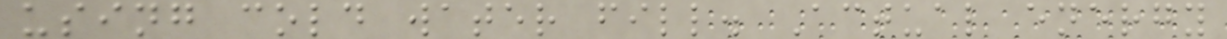using cold water fill. Actual energy
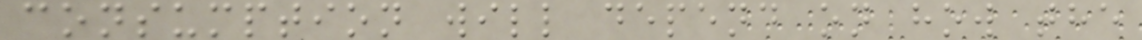consumption will depend on how the
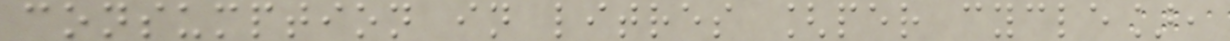consumption in litres [per cycle],
